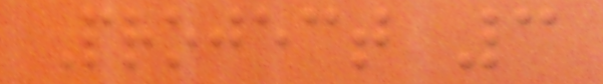Project 3
